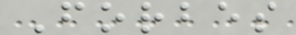Forbes
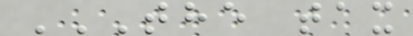THE TAX
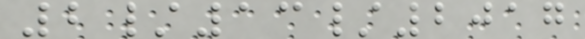2/13/2017
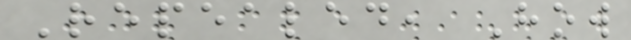Repealed, How
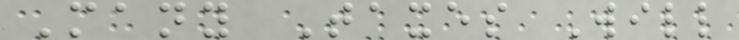Many Taxes Will
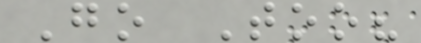Go Too?
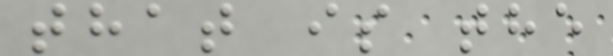that is the
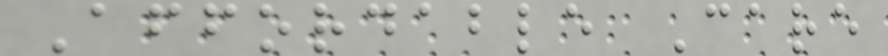Affordable Care
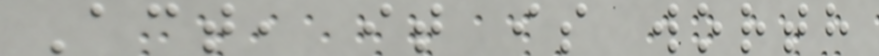Act, it is worth
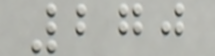270
